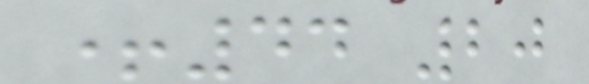+44 20
